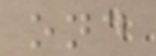ond
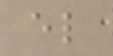el
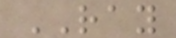RAY
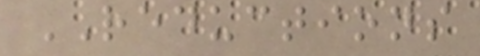REDUCTIONS
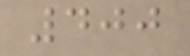400
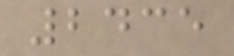2435
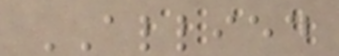ALLIED
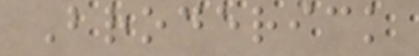Broderick
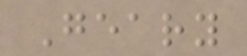Geary
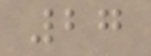27
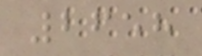2658
